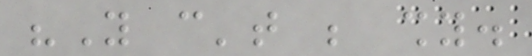"You can't be shy.
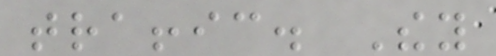traffic. They
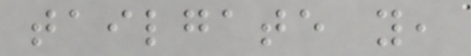tailgate you,
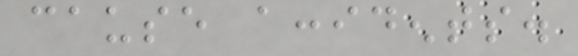cause accidents.
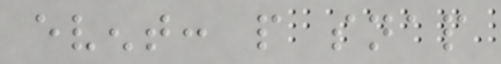event: people snap
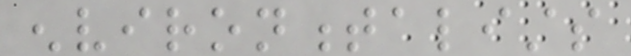environmentalists
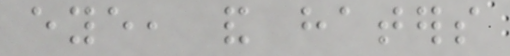eye, and haters
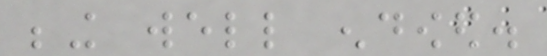being well endowed.
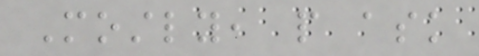Mostly, people ask
